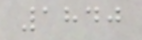1840
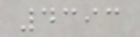4393
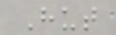Hut
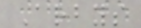Arbys
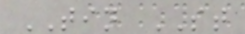TIN ST
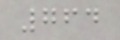764
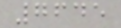7645
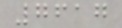7617
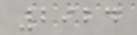2924
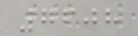7608
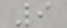9
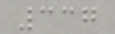337
